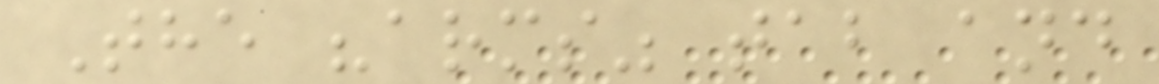The "arms" tab and
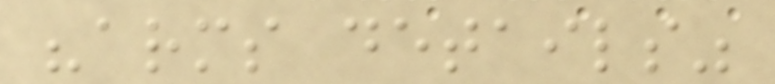"arms details"
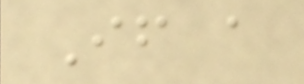If a
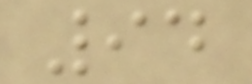94
